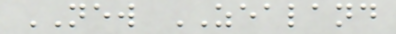NEW ZEALAND
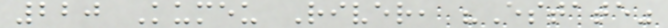220 Kumeu River, "Estate"
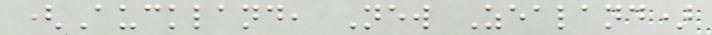(Auckland, New Zealand)
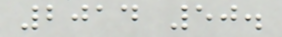2014 50.
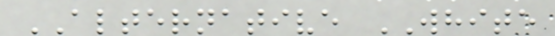ALTERNATIVE WHITE
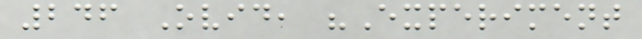246 Ovid, "Experiment
